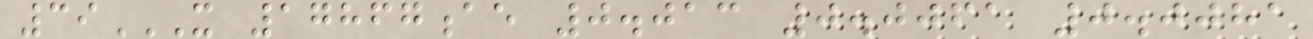39X 17867AE 0.013 0.0061 0.0081
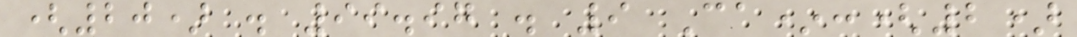(20) . 99.97 . 9 Ca*:(2)
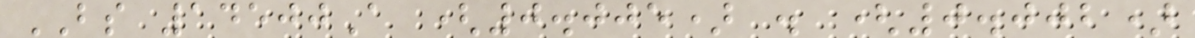BS 14500A (0.005) . (0.002)
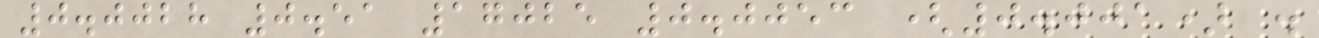0.0028 0.51 17025 0.0053 (0.001) .
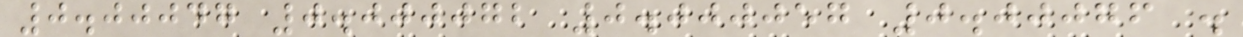0.00047 0.000072 0.000057 0.00076 .
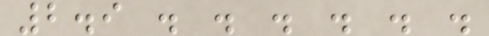2.9 . . . . . .
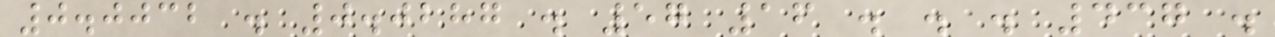0.0032 . 0.0287 . 57 16 . . . 437 .
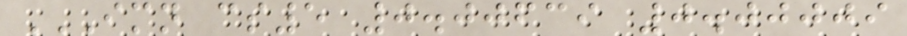IMN CS5 0.00639 0.00009
